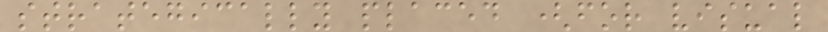strategically placed (for visual
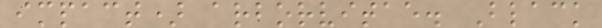impact) arborvitae. Black
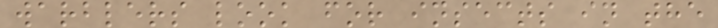warblers look for insects in the
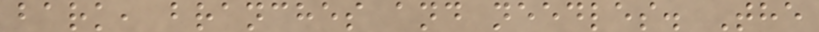bark, branches and needles. The
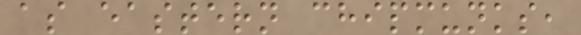as eastern chipmunks,
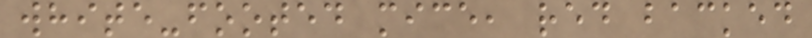white-footed mice, red backed
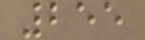255
